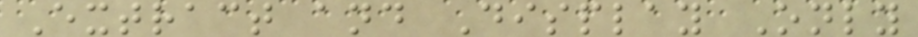Extract and Display Only
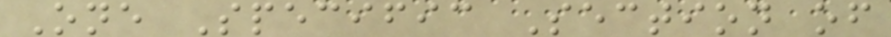One Specific Section of
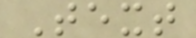Text
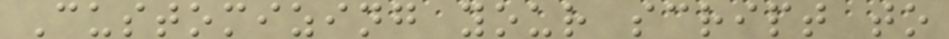Customizing your script to
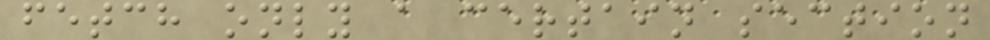fetch only a certain section
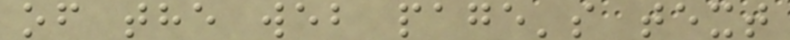of the web page's text
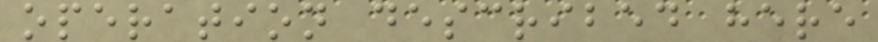operation described here
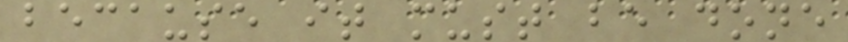because it must be done
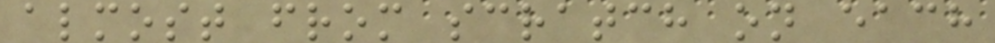almost from scratch on each
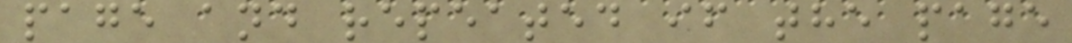page and repeated if the page
